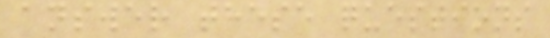answer these questions
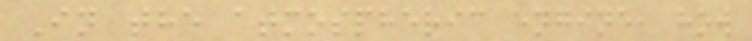In the atmospheric engine, how
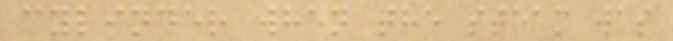cylinder when the steam was
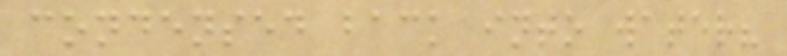condensed back into water?
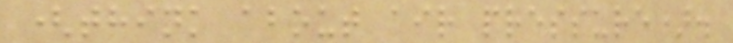(think about air pressure).
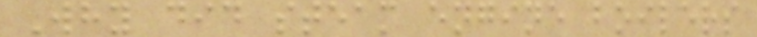Why did steam engine boilers
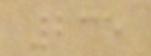235
